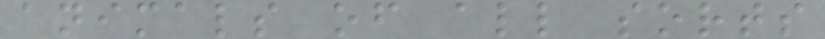animals of all sorts
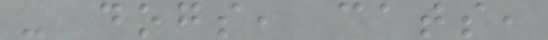- dogs, cats,
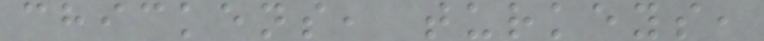chickens, turkeys,
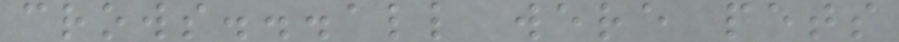crows...all were pets
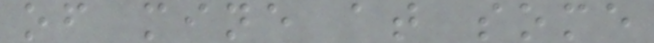of mine at some
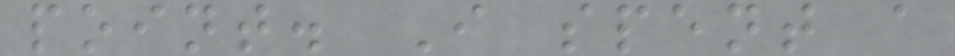point. I spent a
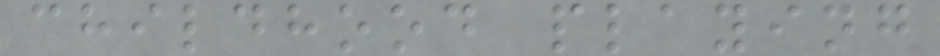childhood playing
